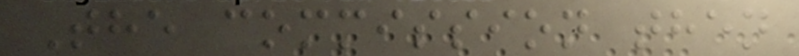The commission then
